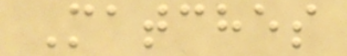Matches
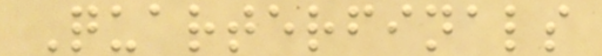Quarterfinals
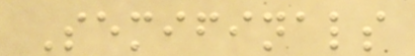Semifinals
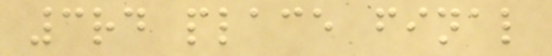3rd place final
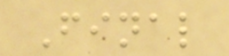Final
